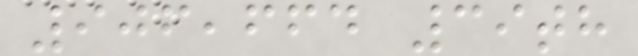906,664 39th
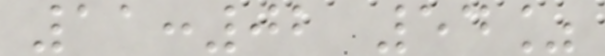11:02 54%
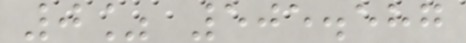0% 505.587
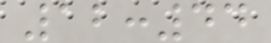12:44
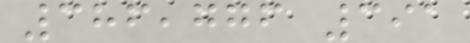386,776 391
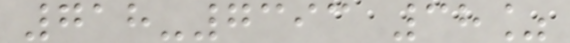718-7393 38%
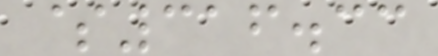$316.33
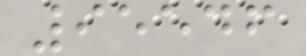95546
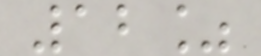12%
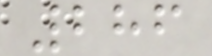286
